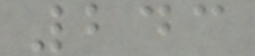243
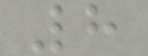8
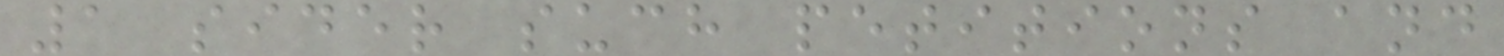1 sider such petitions and
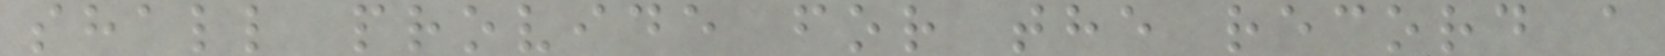shall provide for the record a
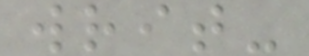writ-
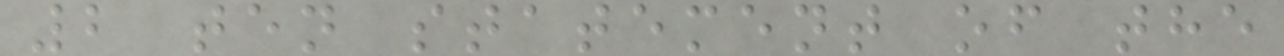2 ten statement of the
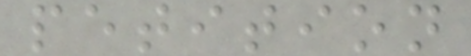petition
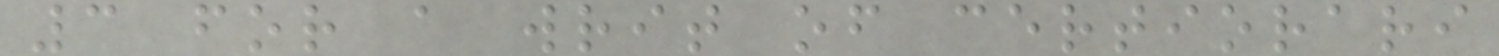3 for a writ of certiorari
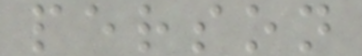person
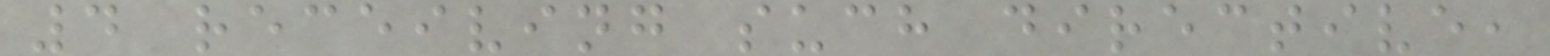4 receiving such directive,
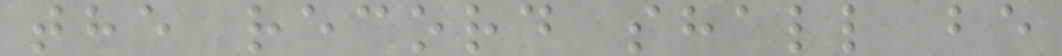the record shall be
